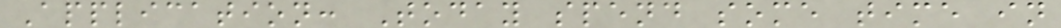Application: Today spend some time in
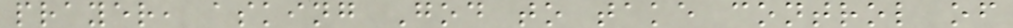prayer, asking God to take control of
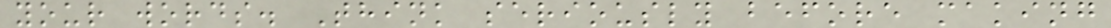your words. Think seriously before making
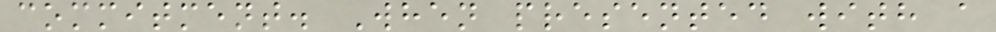commitment. When presented with a
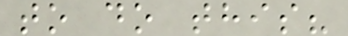to do this?
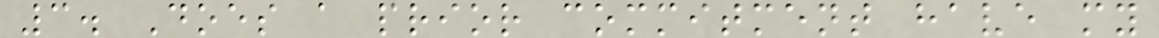3. Does a prior commitment have my
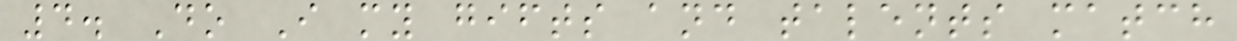4. Do I my gifts and talents match
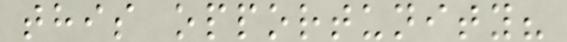this opportunity?
